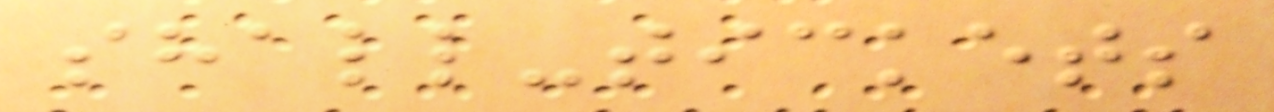shall-tickets
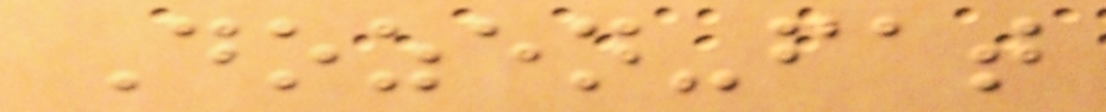Dozen-fat
